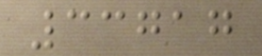33717
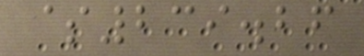$239.26
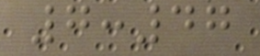7:47
